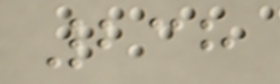238
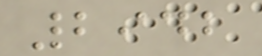2942
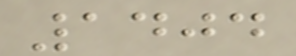1404
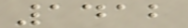1412
